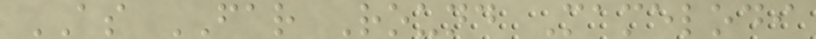AS FAR Round Mamelodi
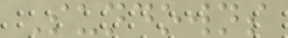Sundowns
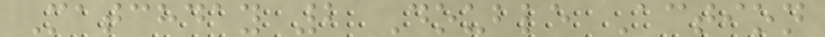Matchday 2 Double Action
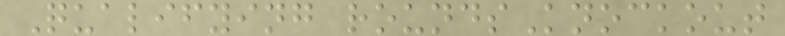Qualifying roundsKnockout
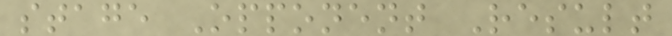stage Opponent Result
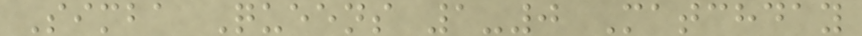Simba Queens 1-0 Matchday
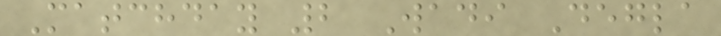Matchday 2 Wadi Degla
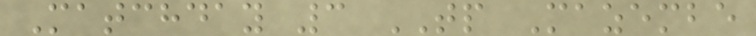Matchday 3 TP Mazembe
